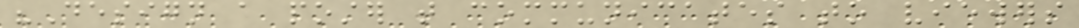"Design a poster that communicates to viewers
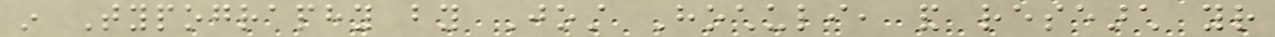in Typography by Jost Hochuli, and research your
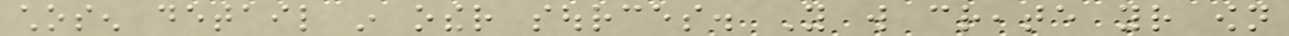chosen detail in other sources. You will create your own
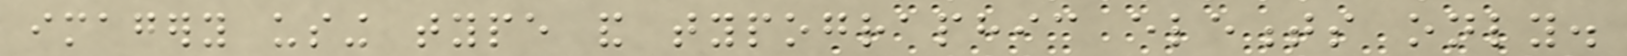imagery using type and typographic elements only.
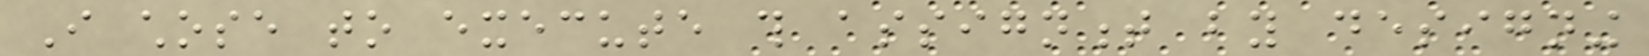I chose to execute this assignment by designing
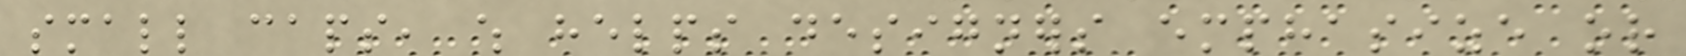small caps, which helps designers emphasize or
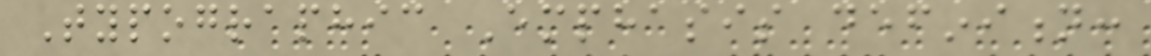Typographic Emphasis definition:
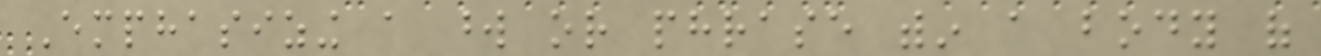Emphasizing a word or phrase within a body of
